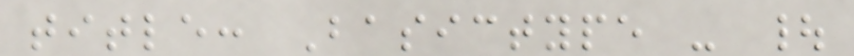title: Basictype - |
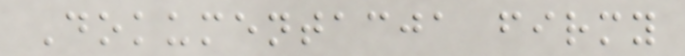Dokumentacja firmy
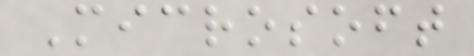Microsoft
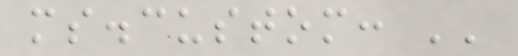ms.custom: ''
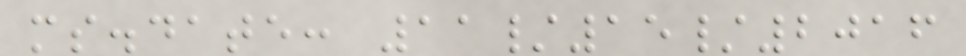ms.date: 11/15/2016
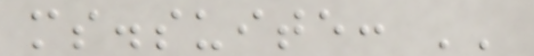ms.suite: ''
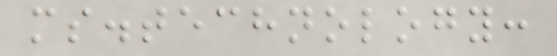ms.technology:
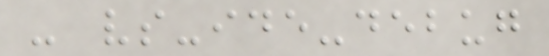- vs-ide-debug
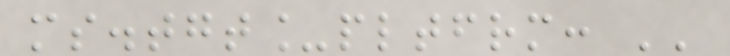ms.tgt_pltfrm: ''
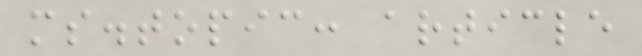ms.topic: article
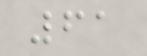61
